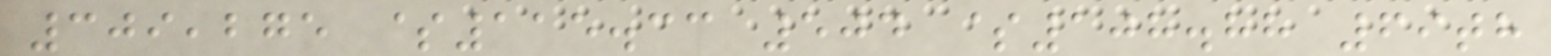309,275 $115.33 504 $108.88 69th
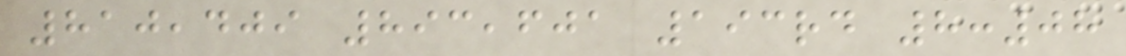810,409 893,601 193rd 8:08
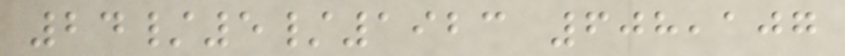24/5/1923 608,107
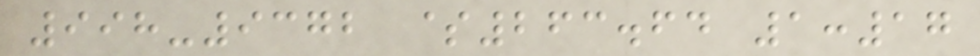998-9372 $263.64 1:17
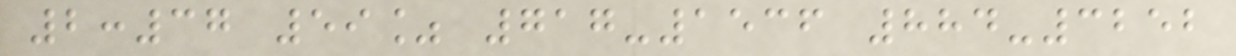2:37 59% 717-1536 884-3252
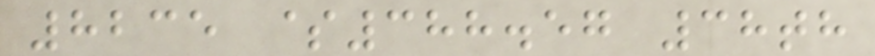8235 $388.57 38th
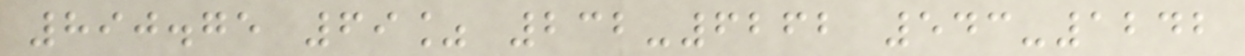890.75 69% 232-6262 543-1242
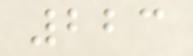223
